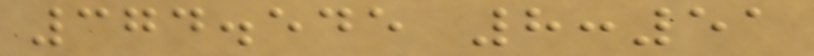374.545 8:51
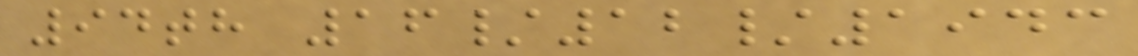94th 16/12/1943
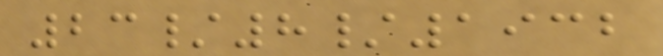23/8/1932
